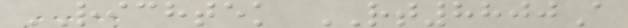RICHTEK RT8800A
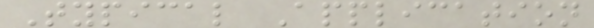Typical Application
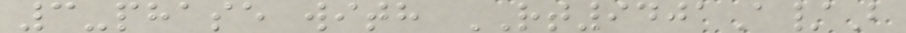3-phase with RT9401A/B
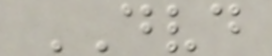DVD
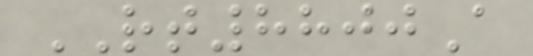RT8800A
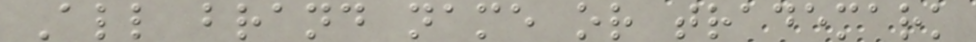All brand name or trademark
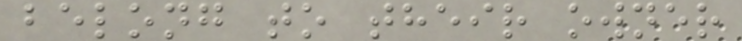belong to their owner
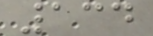134
